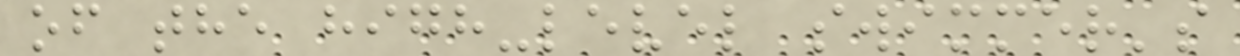of the high-level swimmer's
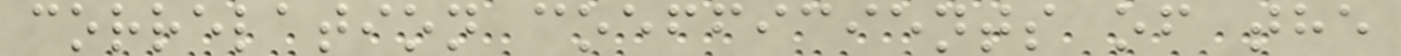correlation coefficients of the
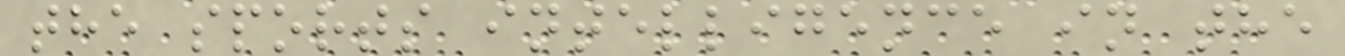the sports intelligence in the
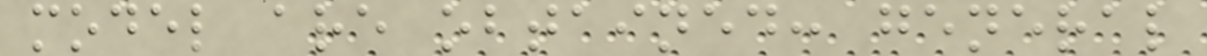model are obtained: general
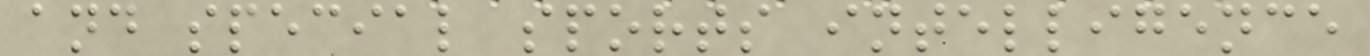and special sports intelligence
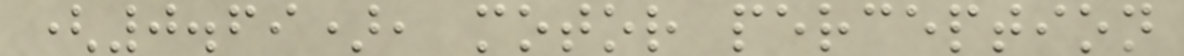(0.69), motor perception
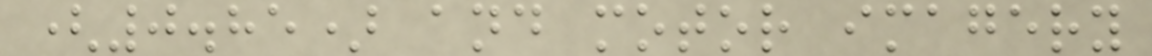(0.85) and motor imagery
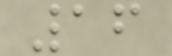16
